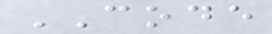CODE
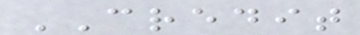CREDIT
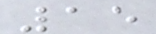15
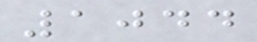1044
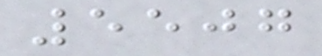5507
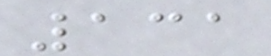131
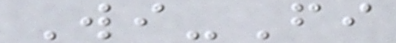Wi-Fi
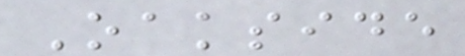Oakside
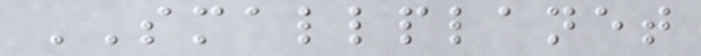SMALLPLANET
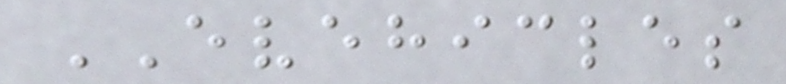EVEHICLES
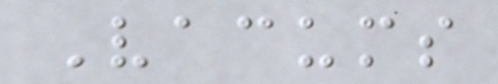Vacums
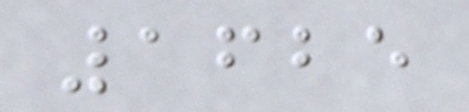1625
